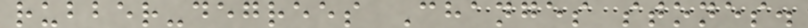rubber-degrees Changes stones.
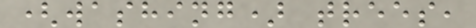(washing) trees,
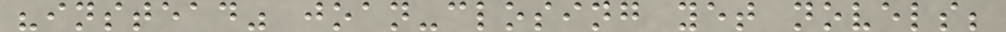"instead" joan-closing yet novels;
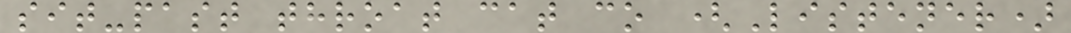sit-past throat cat co (Listener)
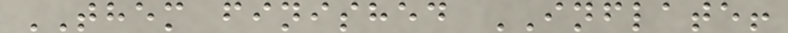THEM finished INFLATE!
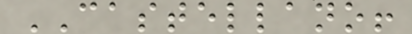CASTELLANO!
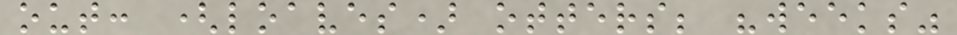out: (loaves) otters; "weeks"
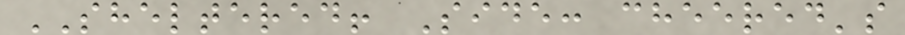SHELTERED! Side: cheered's
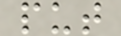put
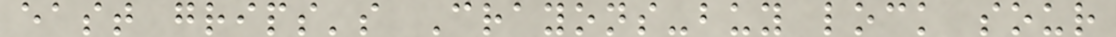east grips's Crayons-buy lock sour
